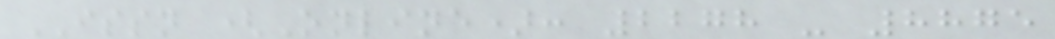ISSN (Online): 2278 - 8875
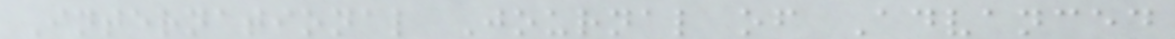International Journal of Advanced
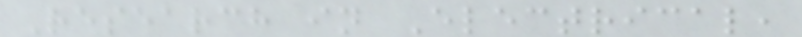Research in Electrical,
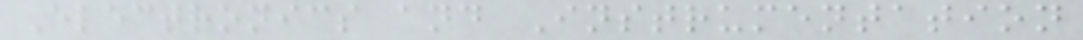Electronics and Instrumentation
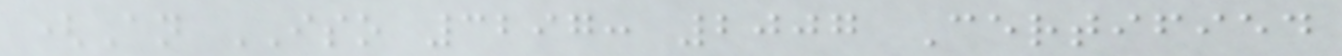(An ISO 3297: 2007 Certified
